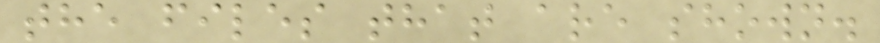the files that are shown.
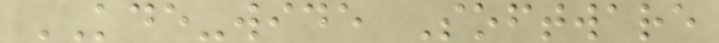KDE-wide Software
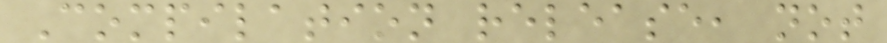Compilation release, not
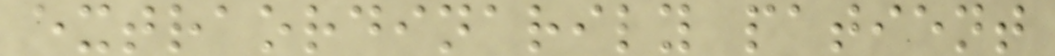extraordinarily patient
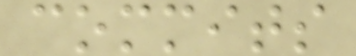commits
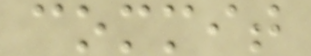commit
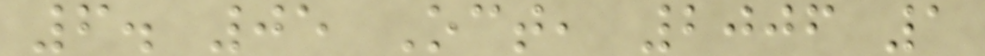6. 05 Oct, 2006 1
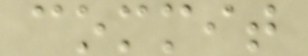commit
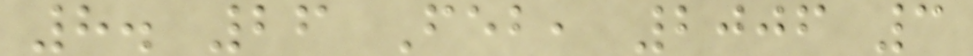8. 26 Feb, 2006 3
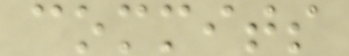commits
